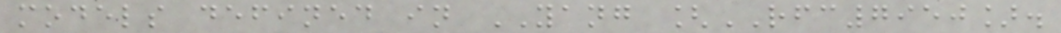models defined in YANG [RFC7950].
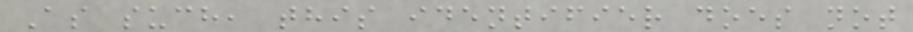As such, this identifier does not
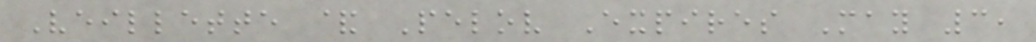Veillette & Pelov Expires May 3,
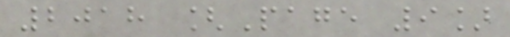2018 [Page 9]
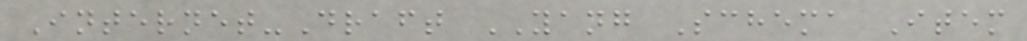Internet-Draft YANG Schema Item
